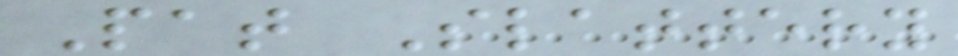Pat Slattery
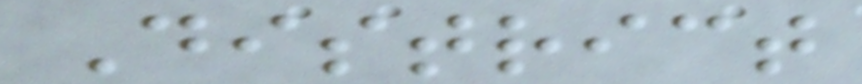District
